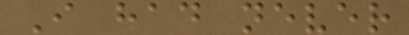I had never
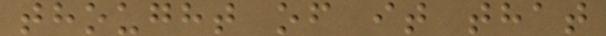thought of it that
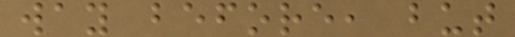way before, but
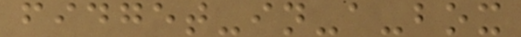fidget-in-a-box
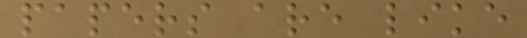papers are like
